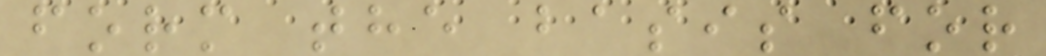form the basis for
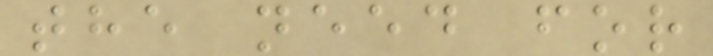the need for
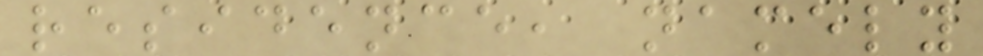residence, namely
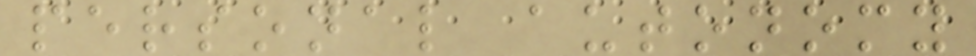personal autonomy
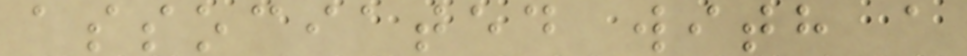associated with a
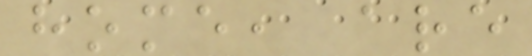home, are
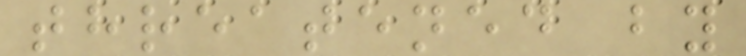threatened by
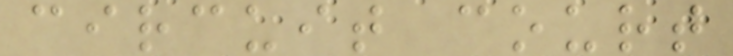circuit court
